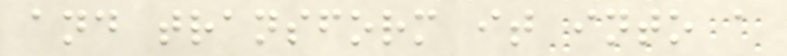and transform it into a
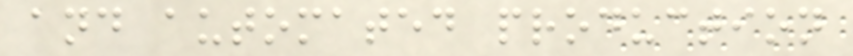and automated production
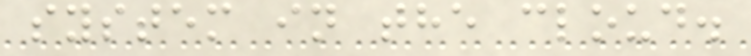system in the cloud.
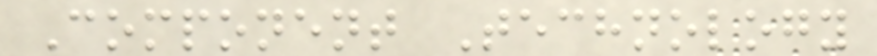Component Technology
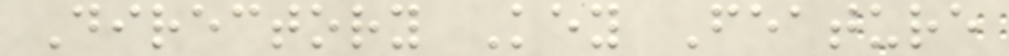Directory Key Feature
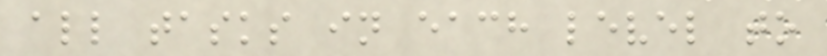all tasks in each level to
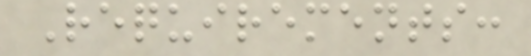Requirements:
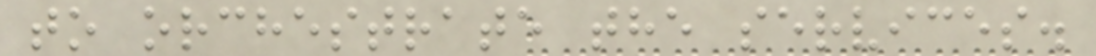to orchestrate the services.
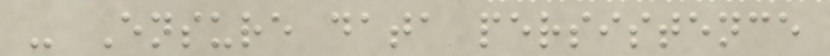- Ensure data persistence
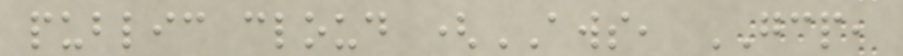public cloud (AWS, GCP,
